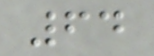64
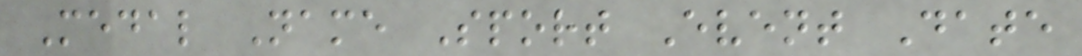Medal Name Sport Event Date
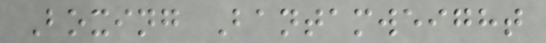Boxing Bantamweight
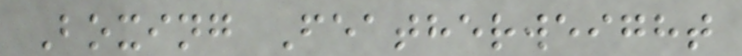Boxing Featherweight
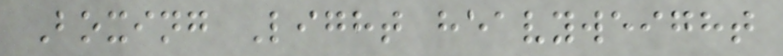Boxing Light heavyweight
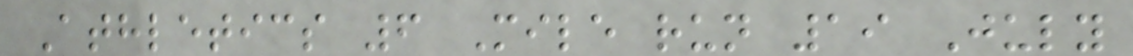Athletics 6 Mile run 19 July
